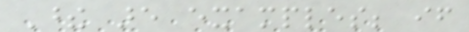These are examples; if
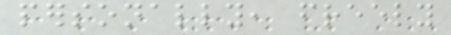personally, freely
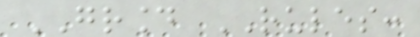GROUND RULES:
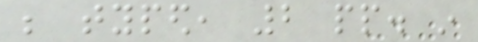be typed, 2 pp. in
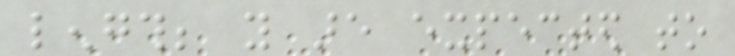length; you are expected to
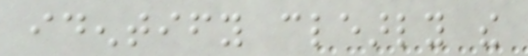identify clearly the
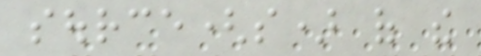source(s) of the
